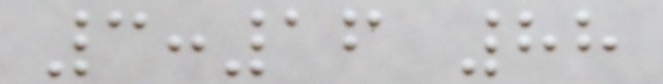3:16 88
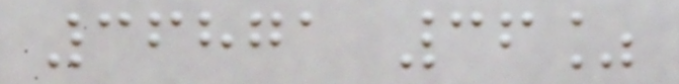36871 36%
